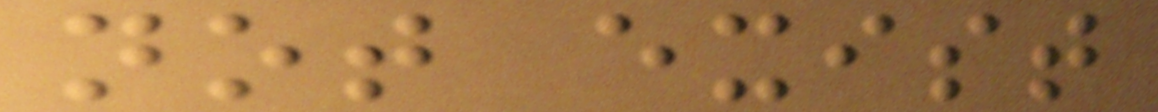not exist
